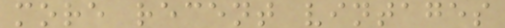more recent vintages
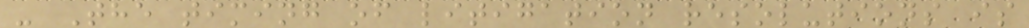- The timing of litigation resolutions is
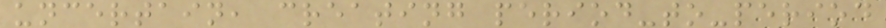uncertain, creating period-to-period
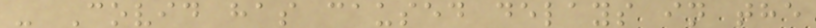- Covid has caused delays in the
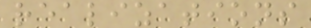realizations
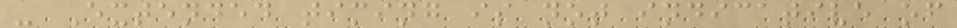- Extended timing is not indicative of
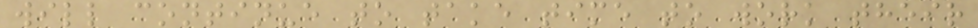will continue to take time to work their
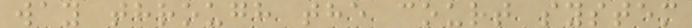way through the court system
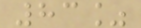83%
